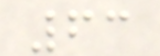63
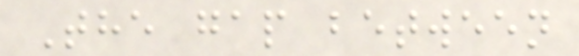The gap between
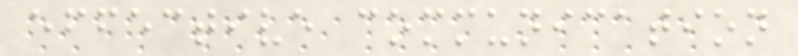effective communication
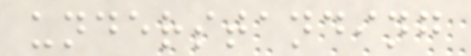understanding
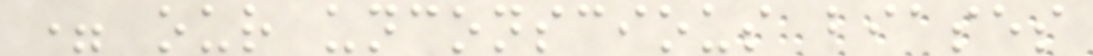= our unconscious biases
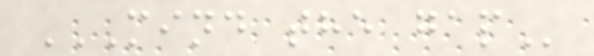MIND THE GAP
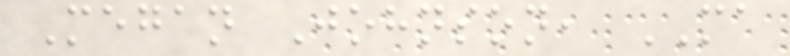Megan Johnson, MA
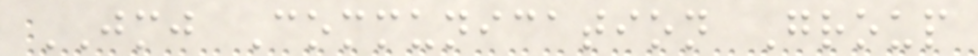JMJ Communication Group
